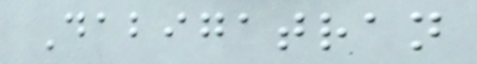Dabigatran
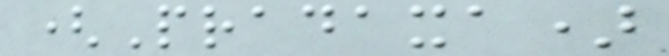(Pradaxa)
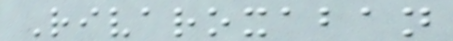Rivaroxaban
